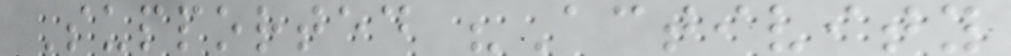Supported "Activity
